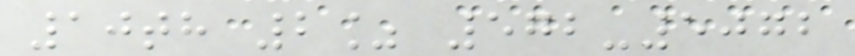10th 2% 572-5072
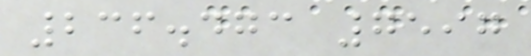236.473 7597
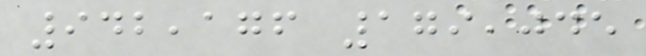942,176 179,045
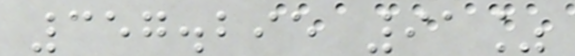357.295 91%
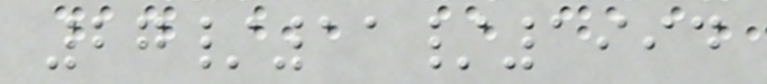27/11/1994
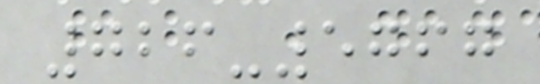726-5767
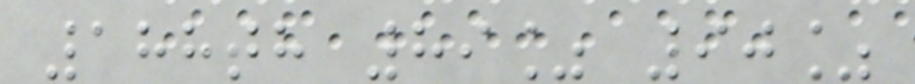188th 89% 90%
